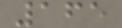165
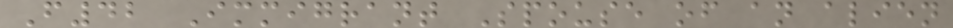F42 Immigrant Spouse of an alien
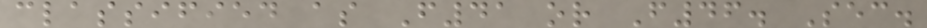classified as F41 or F46. Sec.
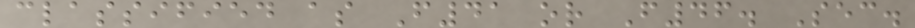classified as F41 or F46. Sec.
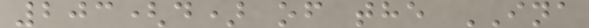203(d) of the INA
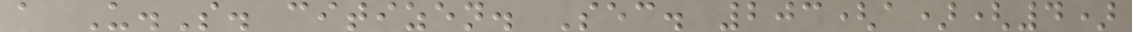a U.S. citizen. Sec. 203(a)(4)
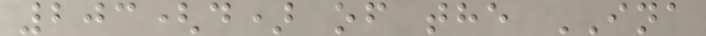203(d) of the INA
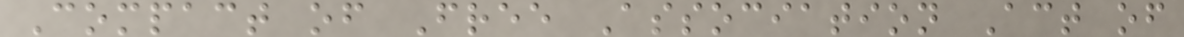Compact of Free Association Act of
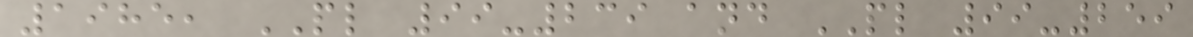1985, PL 99-239 and PL 99-259
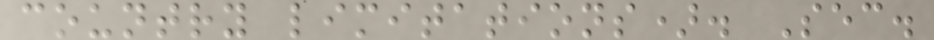country limitations). Sec.
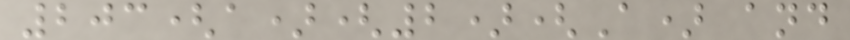203(a)(2)(A) and
